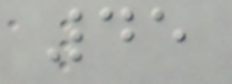45
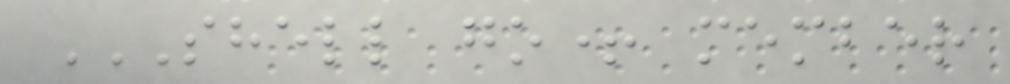SHELL GO+ MEMBER
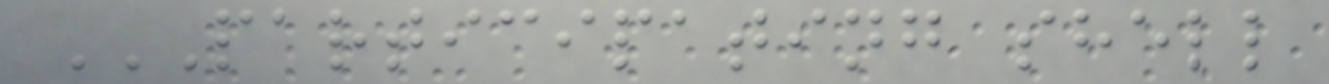PARTICIPATING SHELL
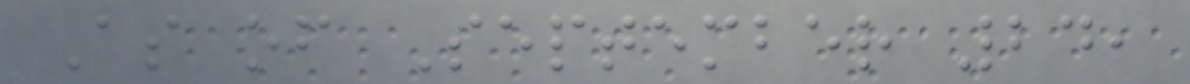As of September 24,
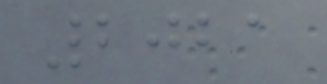2021
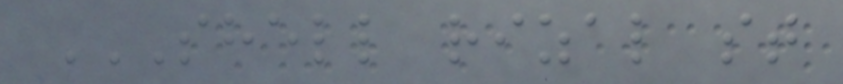SHELL RIZAL ST
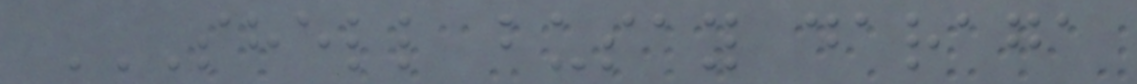SHELL BUSAY DARAGA
